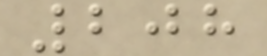208
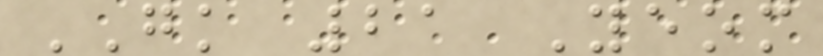GK 21 Yeom
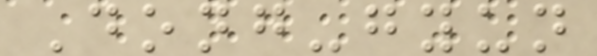Dong-gyun
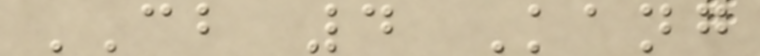CB 4 Kang
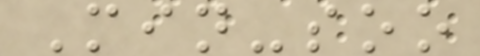Min-soo
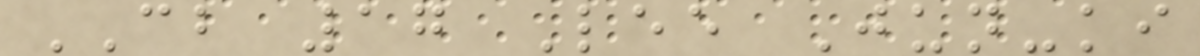CB 17 Lee Jun-ki
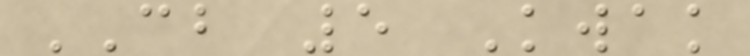CB 5 Kwak
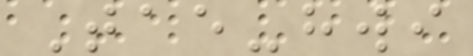Tae-hwi
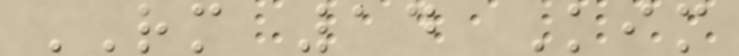RM 14 Kim
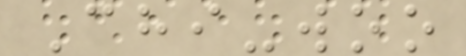Chi-woo
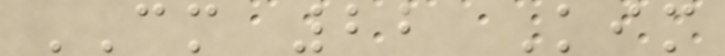CM 22 Kim
